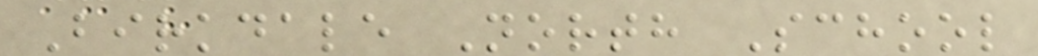Birkdale North School
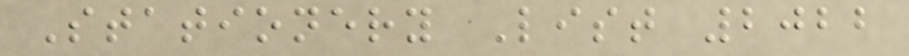Stationery List 2022
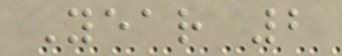Year 2
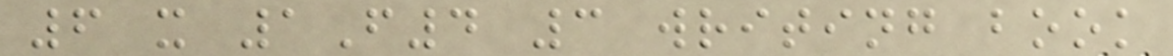6 x 1F4 3 writing book
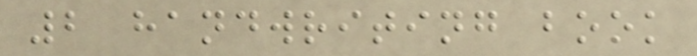2 handwriting book
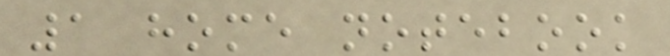1 home notebook
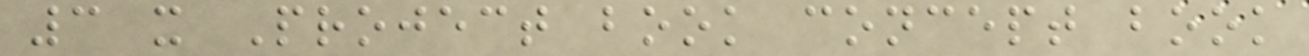3 x Project book concept book
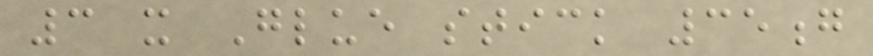3 x Glue stick 35g
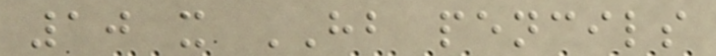10 x HB pencils
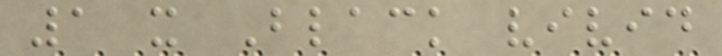1 x Black vivid
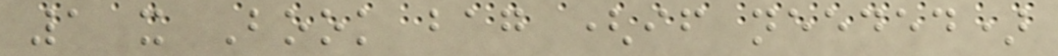1 x Book bag (if needed)
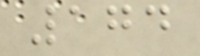174
